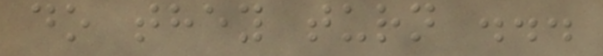do they turn ...
